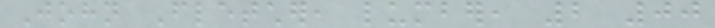John Fletcher, lumber, 2 00
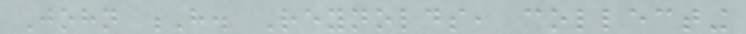John H. Reynolds, collecting
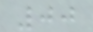00
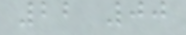22 00
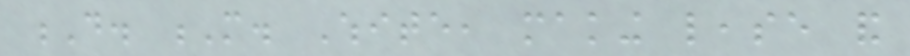D. M. White, making lease and
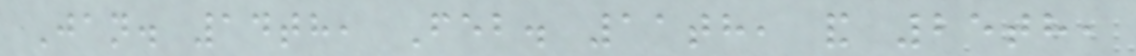Jan. 14th, Feb. 11th, and 25th,
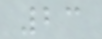23
